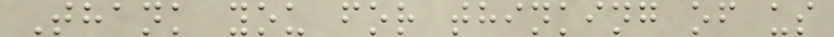Thank you for thinking of us
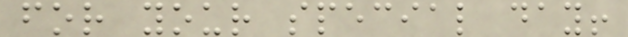for your special day!
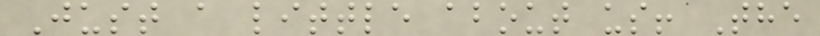Just a little about us! The
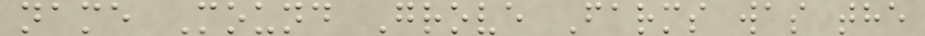name Mound Grove Farms was the
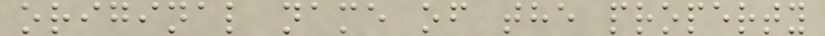original name of the property
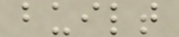built
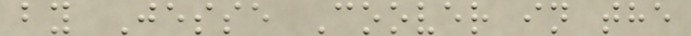by Jesse Coover in the
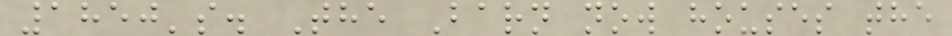1850's. The Barn now houses the
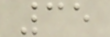35
